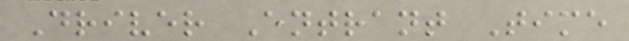Driver Entrant Time
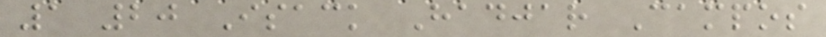1 20 Isack Hadjar Campos
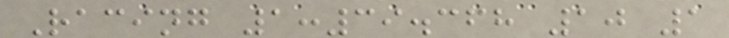Racing 1:39.368 10 1
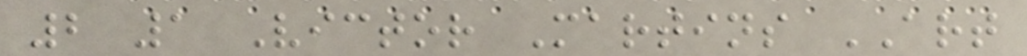2 1 Victor Martins ART
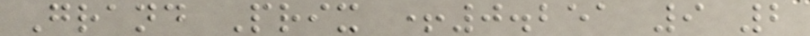Grand Prix +0.251 9 2
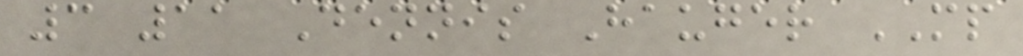3 11 Dennis Hauger MP
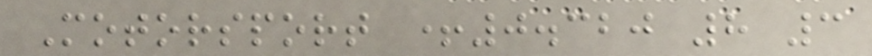Motorsport +0.320 8 3
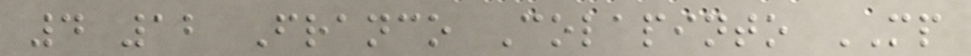4 12 Franco Colapinto MP
